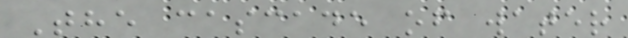The cascade of water
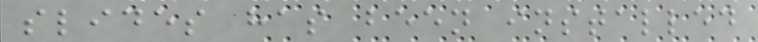slides has been installed
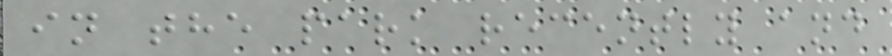in the park recently and
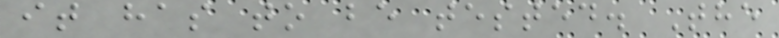it has to be tested. The
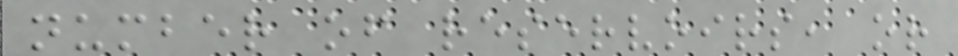number of reservoirs, or
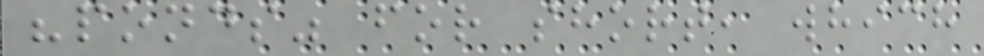"ponds" for short, which
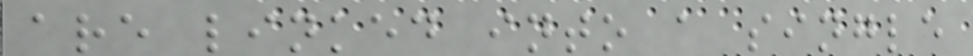are linked into a single
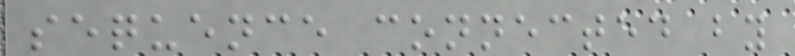sequence connected by
